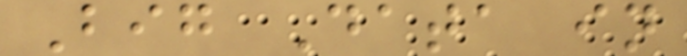Big Data in
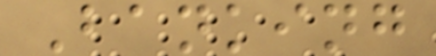Banking
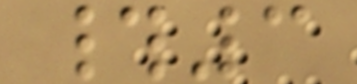#3
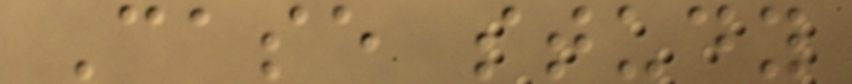Case study
